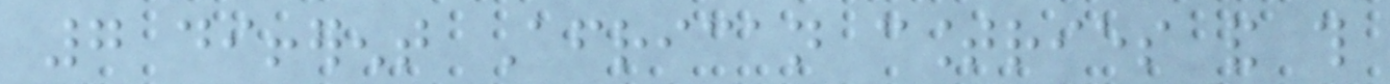7 different African countries and this
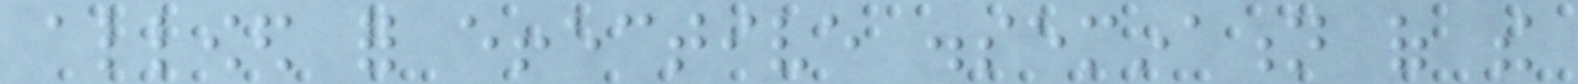allowed for effective dissemination of the
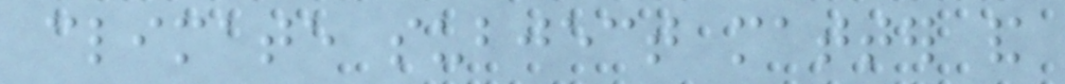climate subject matter and
